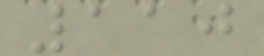110
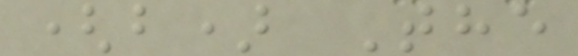(b) The
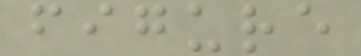figure
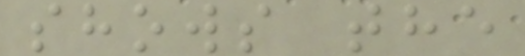shows the
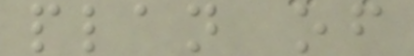plan of
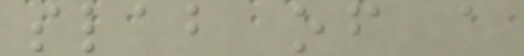slab of a
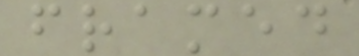framed
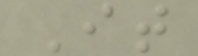It
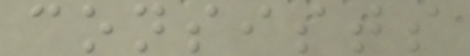consists
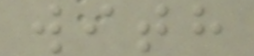with
